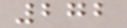272
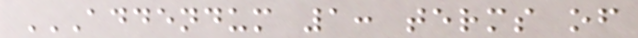ADDENDUM 1: TERMS OF
